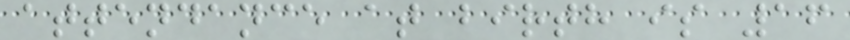attendance at birth is 16
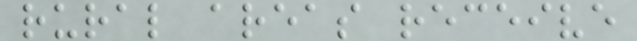rural areas receive
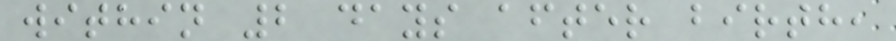within 2 days after birth,
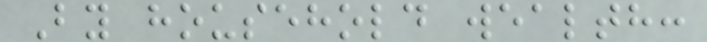By household wealth:
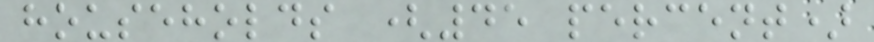households (45 percent)
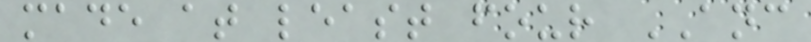made at least four ANC
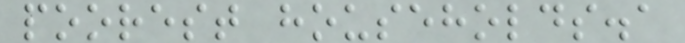poorest households.a
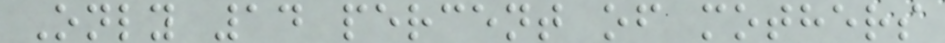Only 14 percent of mothers
